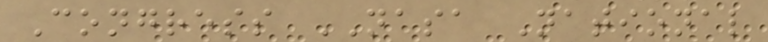Congress NASA National
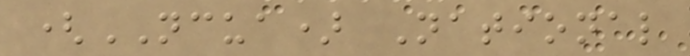(NCUA) National
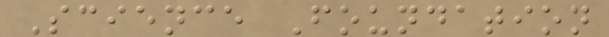Science Foundation
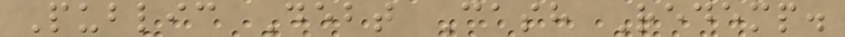Public Debt Cash Redemp.
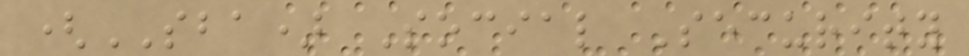(SBA) Social Security
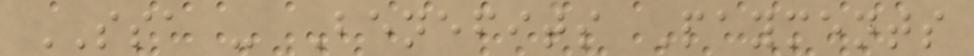SSA - Benefits Payments
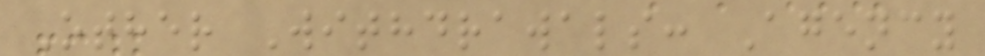Other Withdrawals: Agency
